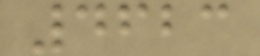4623
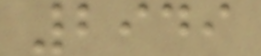2949
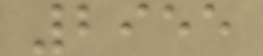2955
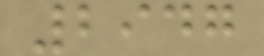2947
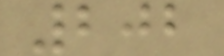202
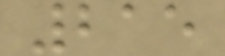215
